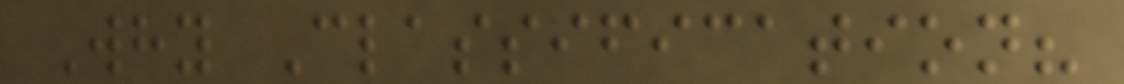Why Classification?
